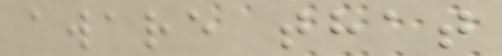aware that
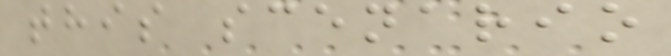this scenario
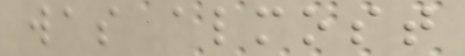was almost
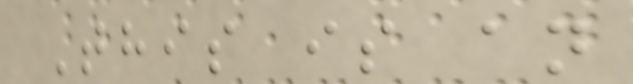This is an
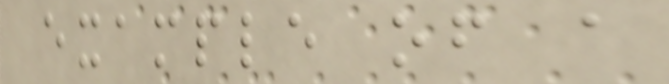example of a
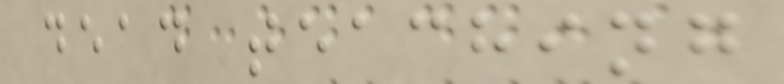dead teaching
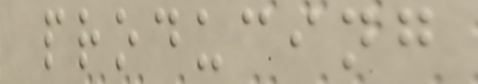producing
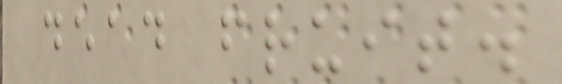dead fruit.
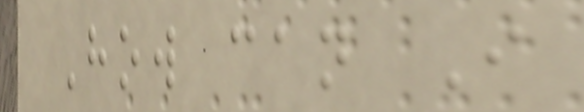How can I
